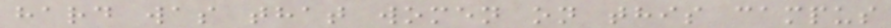hard was that women on this campus
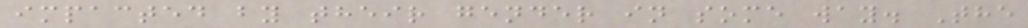impacted by their gender in some way. The
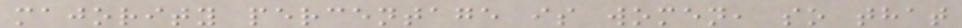majority percentage is women, so that
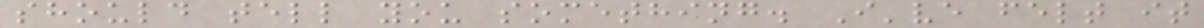should tell you something. I've felt it
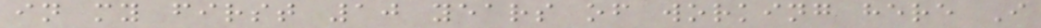in my first 10 years of working here I
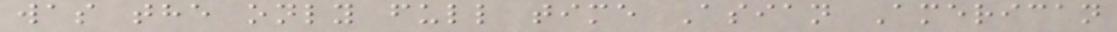was the only full time Asian American
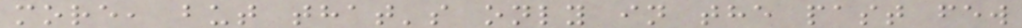more, but that's only in the past few
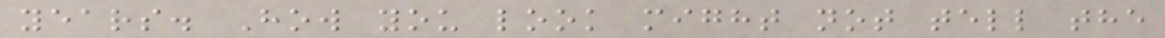years. How you look might not tell the
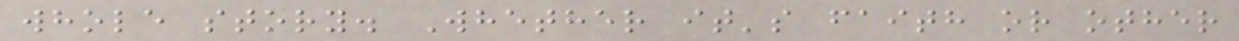whole story. Whether it's faith or other
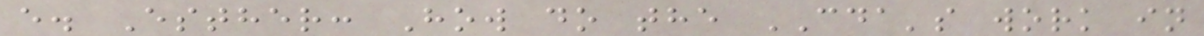e. Esther: How do the CDA's work in
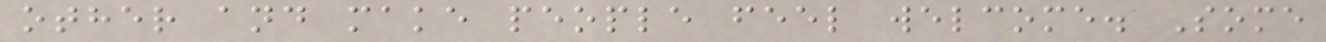other and make people feel welcome. Some
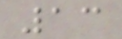13
